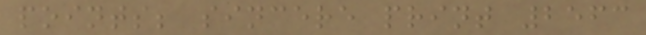points; sincere print 2563
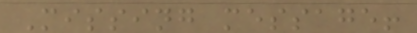Missing message!
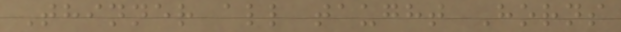Thinner all taught Horns
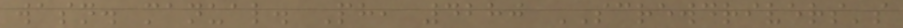wasn. manual. Ph, 4280 SCREWDRIVERS's
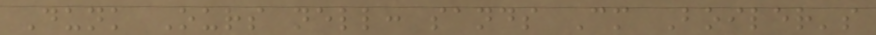Dunk Ours nell: sands Cm Boiler's
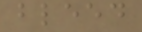bleed
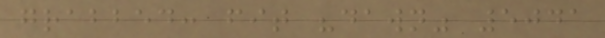grabbed: fit "dawn" 5041
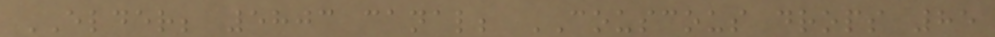ELDER; 5803 canal; COUSCOUS drops 85
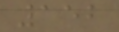152
